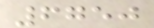6750
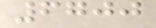6700
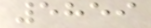5859
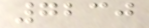7230
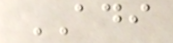ADI
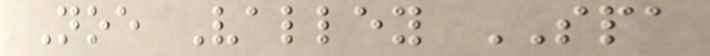Noe Valley SPA
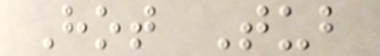Hot Tub
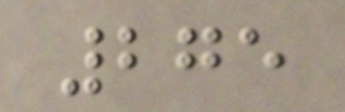275
